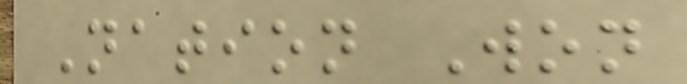Nation Won
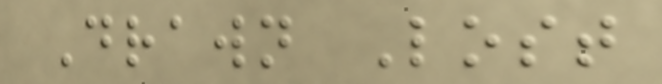Drawn Lost
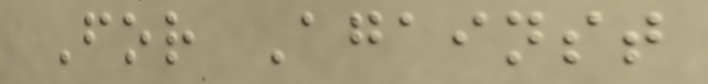For Against
